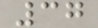37
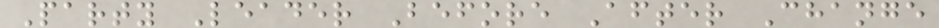Party Leader Before After Change
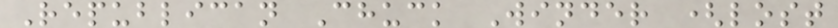Republican Chuck Winder (lost
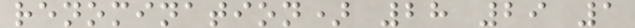renomination) 28 29 1
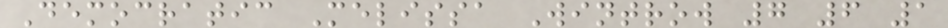Democratic Melissa Wintrow 7 6 1
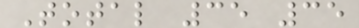Total 35 35
